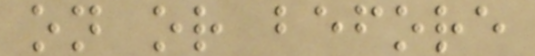on or before
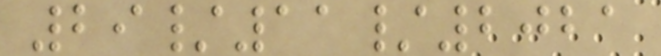29/11/2021
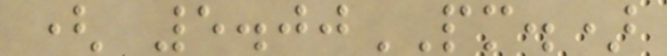( 5.00PM.)
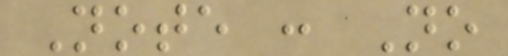Note : No
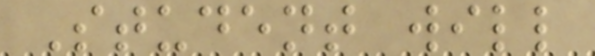Student will
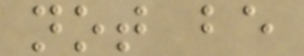not be
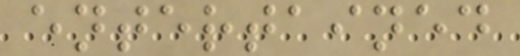entertained
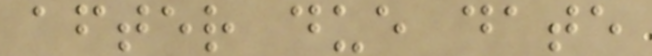after due date
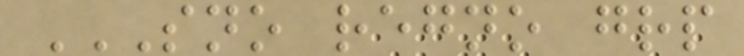SNO REGNO GRP
